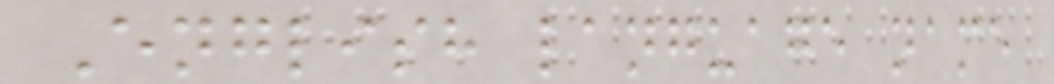English language name
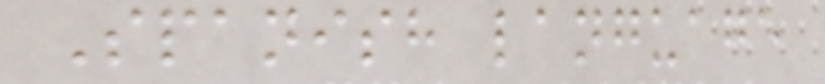Spanish language
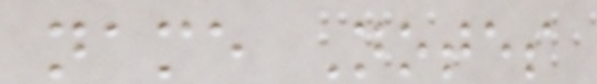name Notes
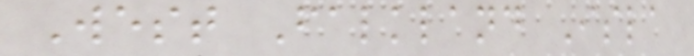West Falkland Isla
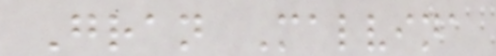Gran Malvina
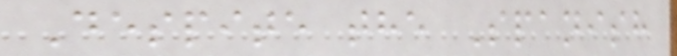Despite the Spanish
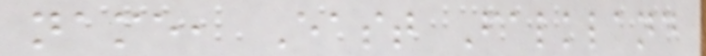name, East Falkland
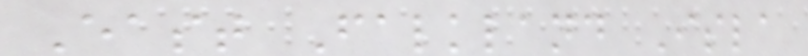East Falkland Isla
